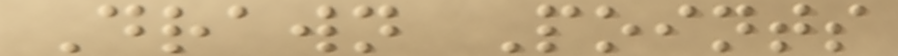Drawn Points
